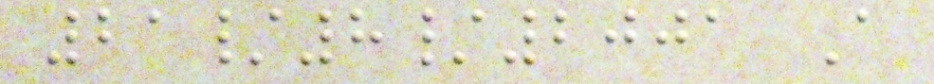21/8/2001 A
